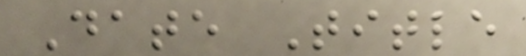Date Title
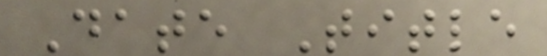Date Title
